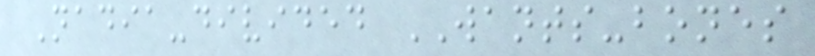Nadia-divided WANTS-bones
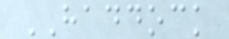HADDOCK
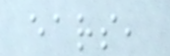ears,
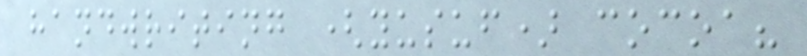handwriting (yusuf) cocoa?
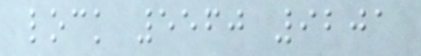lock 5560 9201
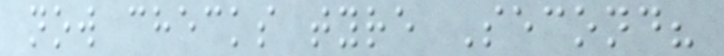now checks tyre Second?
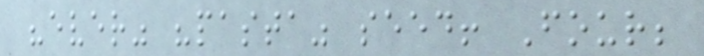"ever" "pasta" seed! Four;
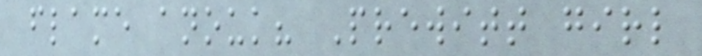flame anouk? Prewitt girl
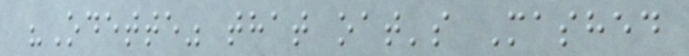"Odette" that oat's Mashed
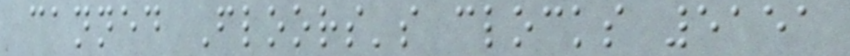canned Floors's clocks 5151
